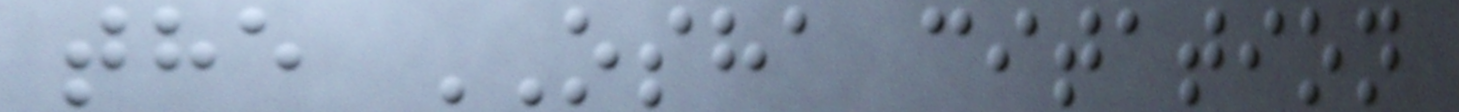the OSHA citation
